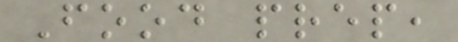Food prep,
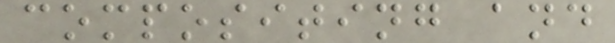compositing and
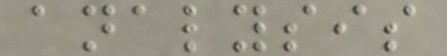analysis
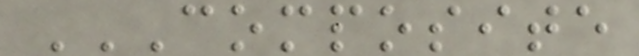COMPOSITE
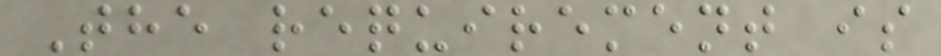The requirement is
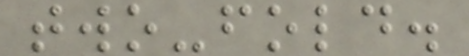two-fold.
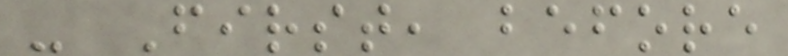- First, before
